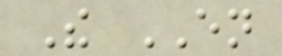The EN
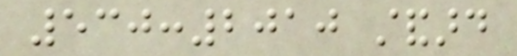530:2010 standard
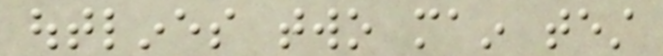outlines two main test
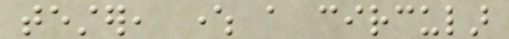tester, where a circular
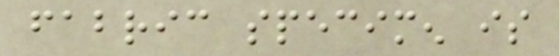fabric specimen is
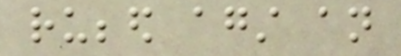rubbed against an
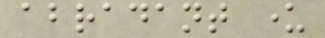abradant under
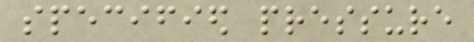specified pressure
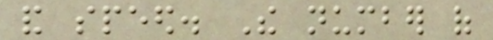and speed. The number of
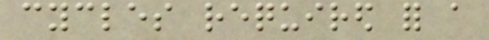cycles required for a
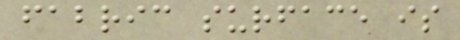fabric surface is
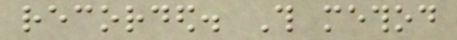recorded. This method
